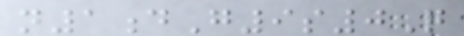n1dG9s0Q
